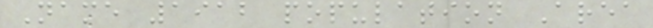Name 1912 population Area
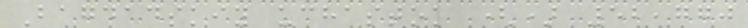Bagdadskiy uchastok () 52,770
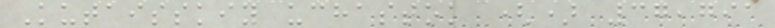Kutaisskiy uchastok () 37,791
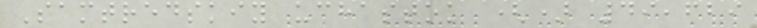Samtredskiy uchastok () 49,629
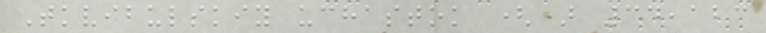Tkvibulskiy uchastok () 34,123
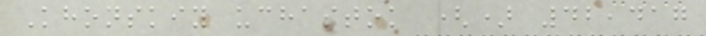Khonskiy uchastok () 42,417
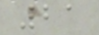21
